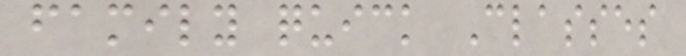family quick Classes
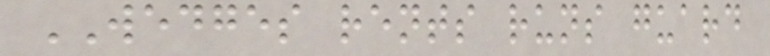WEDGES rents runs guard
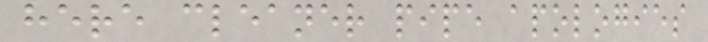here cleaner pipe apologies
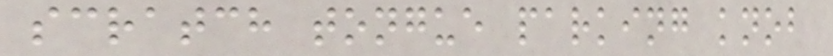scratch tongue parking knob
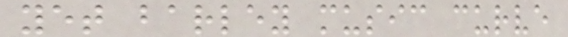yet barley music curve
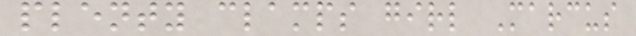plenty clamps girl Marcus
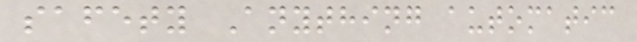safety Anything automatic
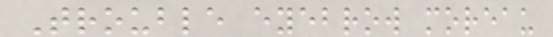Trouble eyebrow moreau
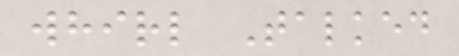whirl Talked
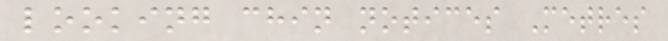looking chin notices Metres
